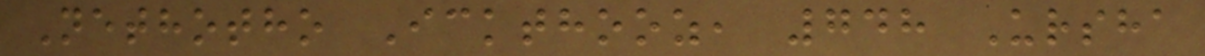Nethotho Ickthooz, 748 Ursha
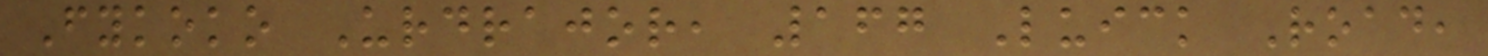Fykoko Urdrajor, 167 Luick Road,
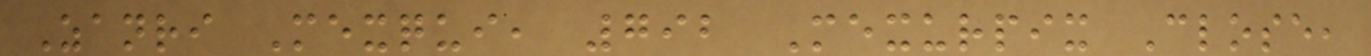Zanri Mexqui, 792 Mexurpix Close,
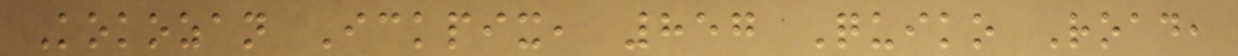Kokozan Ickpix, 857 Quiko Road,
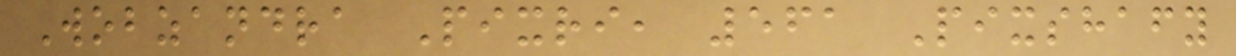Wobzandra Pixri, 561 Pixshafy
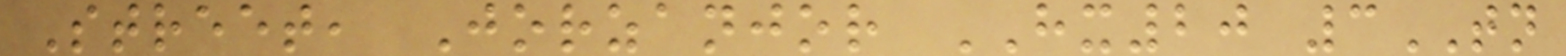Street, Jorzanjor HX20 3TN
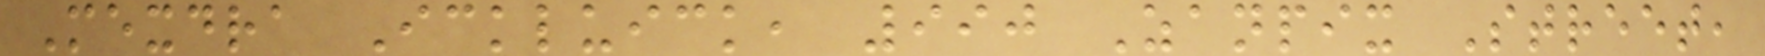Mexdra Ickluick, 990 Zanpix Street,
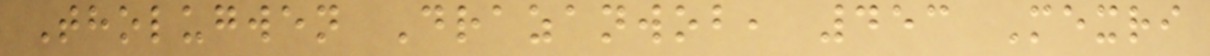Tholugwen Drazanwob, 453 Mexri
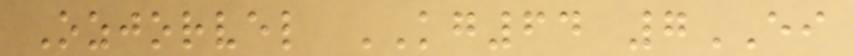Ozjorvel KG64 7EI
